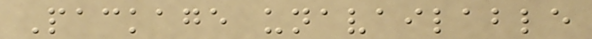Package unavailable
